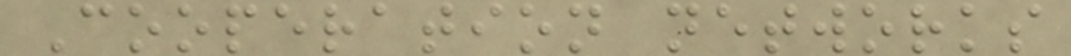Cooperation networks
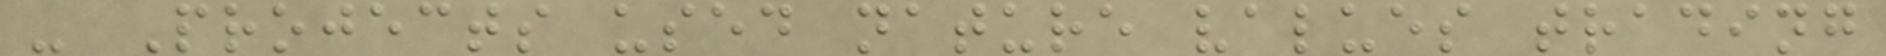- Projects used nature values trading
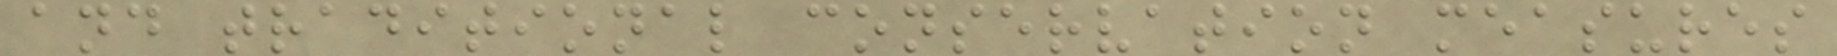and traditional conservation measures
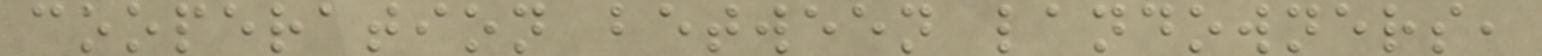cooperation between landowners,
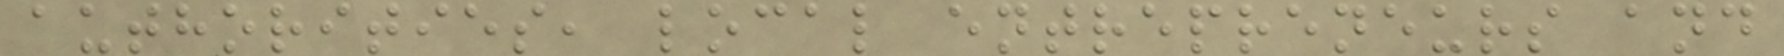authorities, local entrepreneurs and
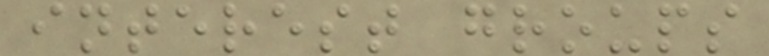interest groups
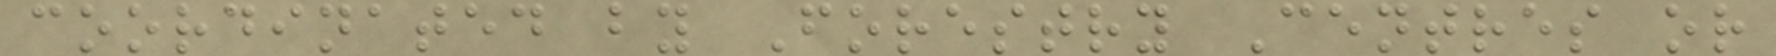coordinated by Forestry Centres or
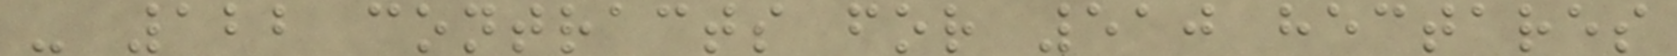- 122 contracts for 510 hectares
